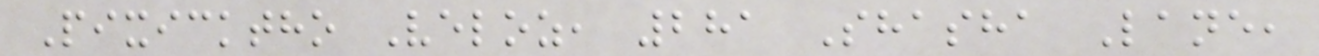Pixicktho Veloz, 281 Shasha Lane,
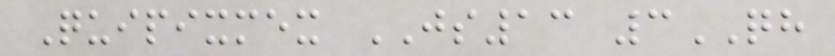Quipixmex JS13 3QH
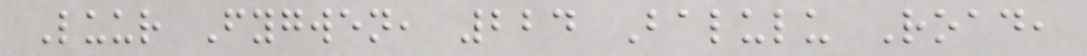Luur Fygwen, 224 Balulu Road,
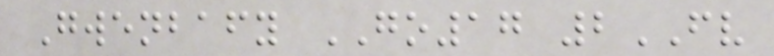Gwenbafy GO17 2FV
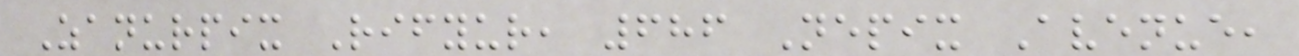Zanurpix Rifyur, 686 Nepix Avenue,
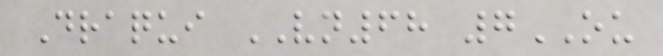Draqui VN68 7OU
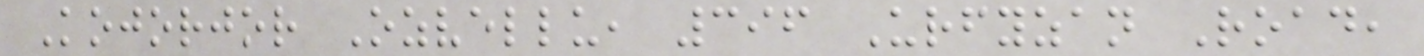Kojorjor Ozvellu, 396 Urfyzan Road,
